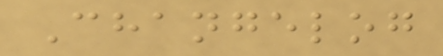Changelog
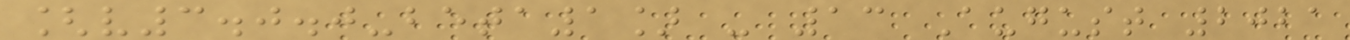[v3.0.0-beta1] - 13 August 2021
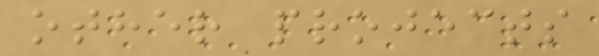other projects
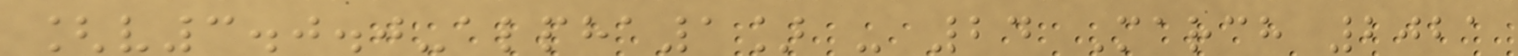[v3.0.0-alpha1] - 24 March 2021
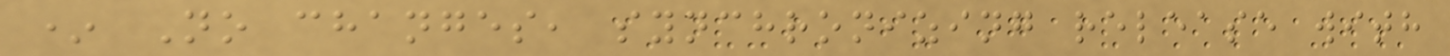* No changes, synchronizing release with
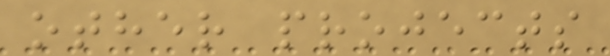other projects
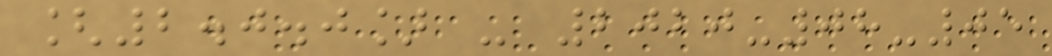[2.0.0] - 2020-08-05
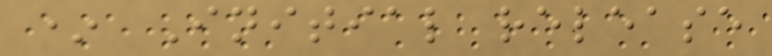* Initial release
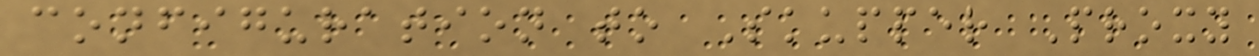configuration to Skupper Proxy
